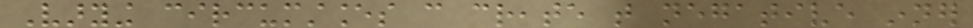Varying circumstances can create that negative inner
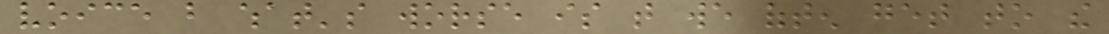voice but what's worse is that we often get to the
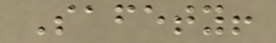Safety!
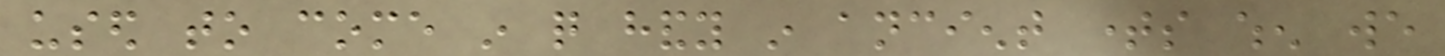used to come in quite handy in ancient times when we
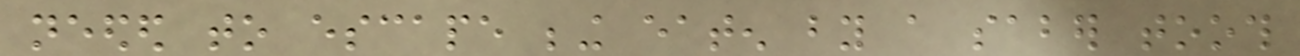needed to escape being eaten by a saber tooth
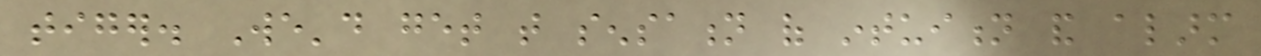tiger. We'd get that sensation of intuition and alarm
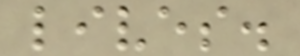lives.
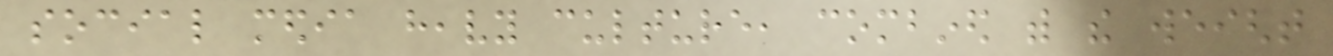social media heavy culture, combined with the weight
